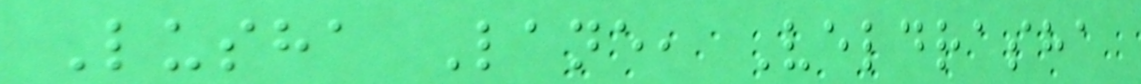Lusha Lane, Veldrasha
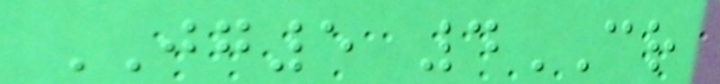JG5 4CR
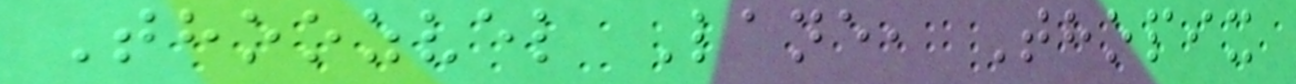Thoozvel Lane, Thopix
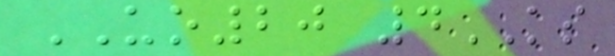UO20 4KS
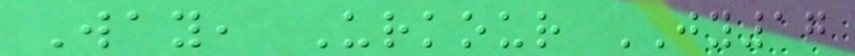Way, Urkour JY17
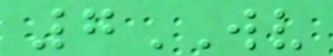7WV
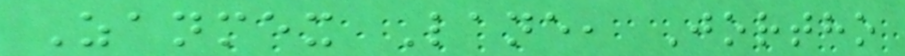Zanmex Lane, Jortho
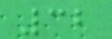32
